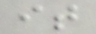it
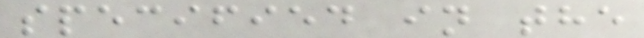specified in the
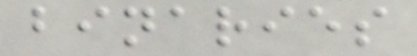binaries
